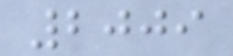2009
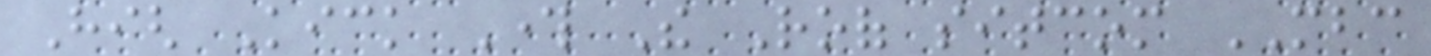High Kick Through The Roof sitcom MBC
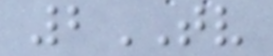2TV
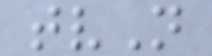tvN
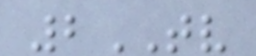2TV
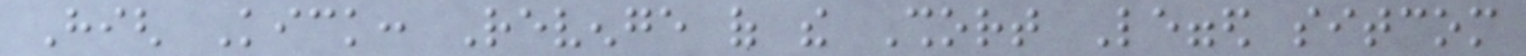High Kick: Revenge of the Short Legged sitcom
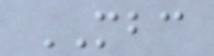MBC
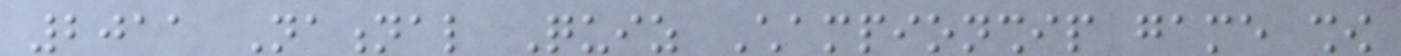2011 National Quiz Championship game show
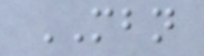MBN
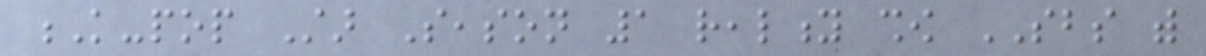K-pop Star Season 1 reality show SBS with
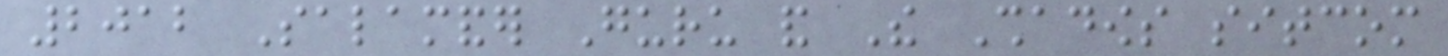2012 Salamander Guru and The Shadows sitcom
